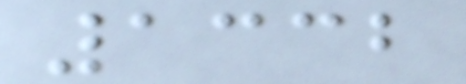1332
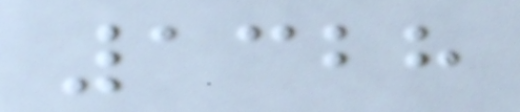1328
